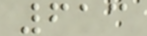613
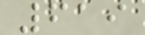619
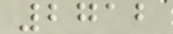2712
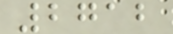2712
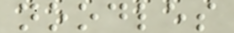noodles
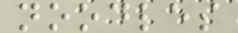noodles
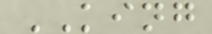KING
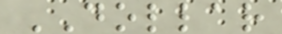DOLLAR
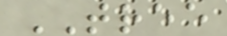TREE
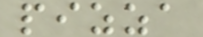pizza
